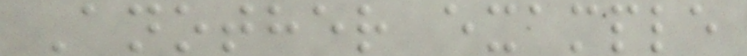Another example
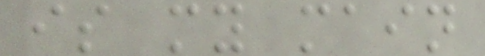is my main
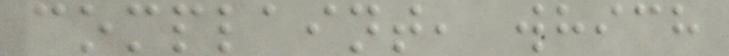complaint, which
